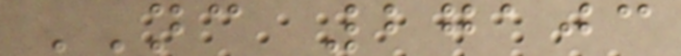NC 27103
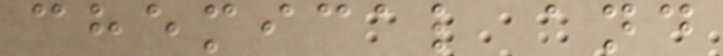chemical and
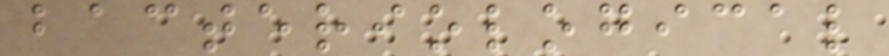bacteriological
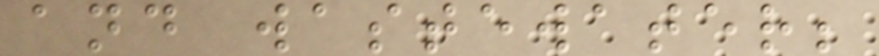and wastewater;
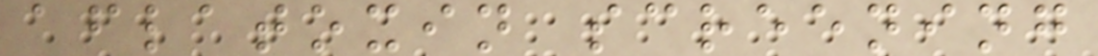aflatoxin screening
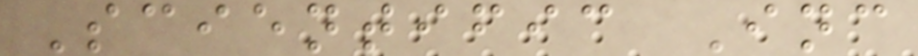Scientific Inc
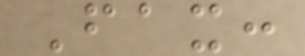Fax:
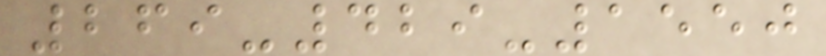269-429-1550
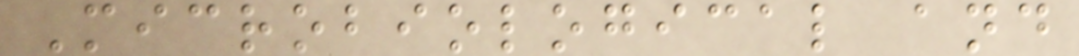Microbiological and
